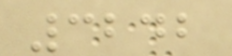3242
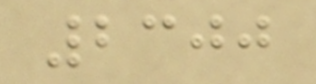2300
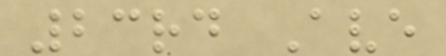23rd Ave
